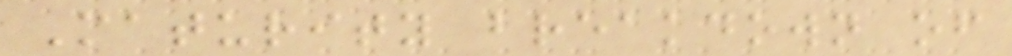Maturity breakdown of
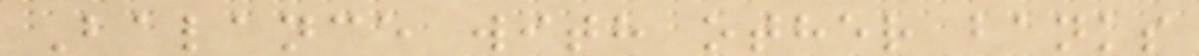Balance with other banks
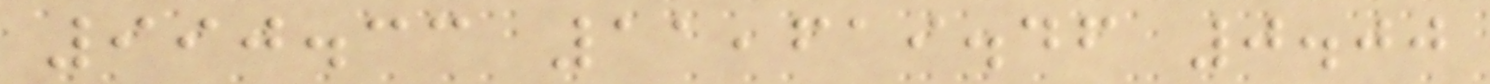990.33 11,619.46 0.00
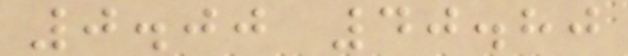0.00 40.80
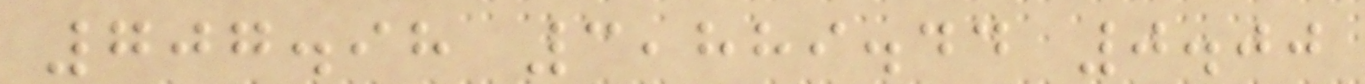707.98 3,889.44 0.00
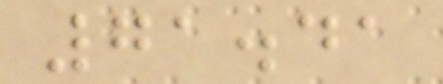71.41
